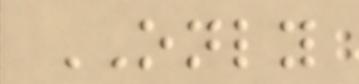ONLY
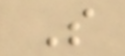S
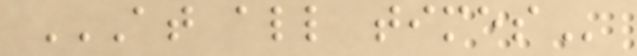AT ALL TIMES
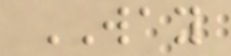WAY
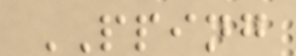PPING
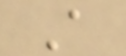A
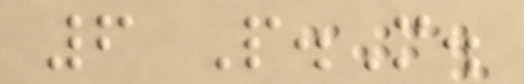6 P.M.
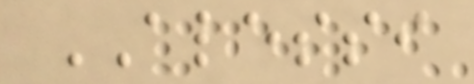ALESSI
